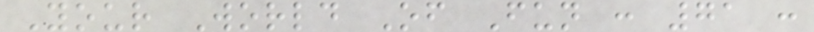Your World Of Fun : 71 :
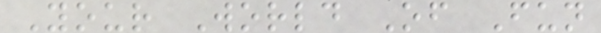Your World Of Fun
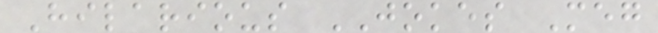Hilarious JOKES Meg
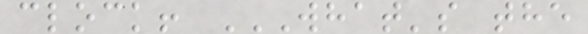clock! WHAT'S THE
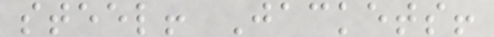steel! Jackets!
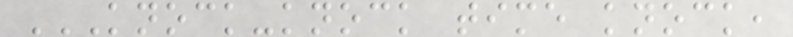KNOCK-KNOCK TIME KNOCK,
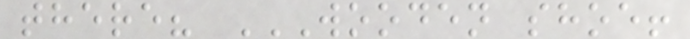there? WOODEN SHOE!
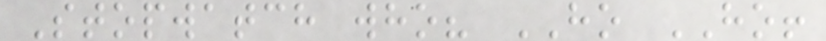Stopwatch who? HO HO!
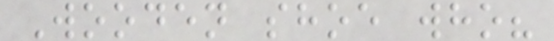Wooden shoe who?
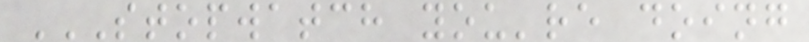STOPWATCH YOU'RE DOING
